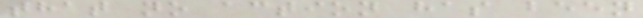that no action has been
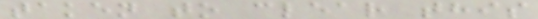taken to clear this
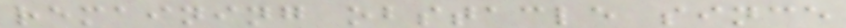remaining obstacle since
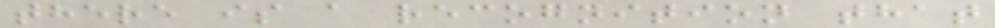there is a recognition that
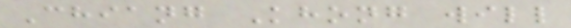Chiang Khong will
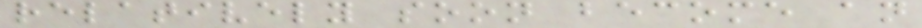relatively soon become an
